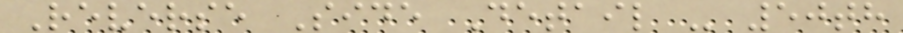Reverse Side Detail - 50th
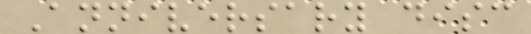Anniversary disc
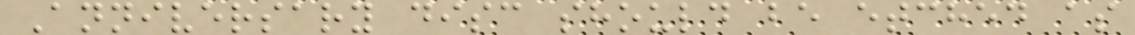Anniversary disc should be etched as
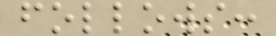follows:
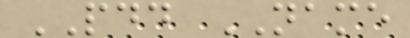PDD NAME
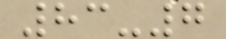83-7
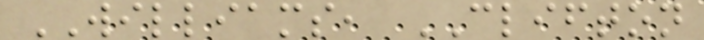WILLIAMS, CLIFTON
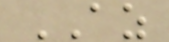AZ
